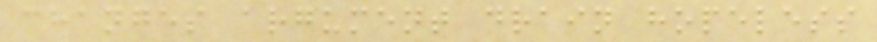changes argument drain hopeless
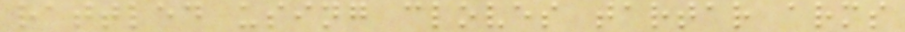rattled using cloves tartar arms
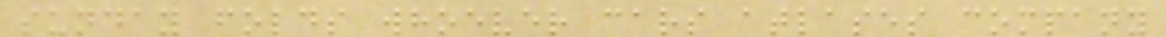sunday folds whoever cars atlases company
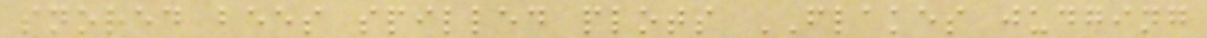snored bees spilled plots FLAKES judging
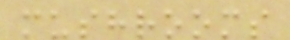mushrooms
